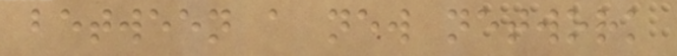between a new network
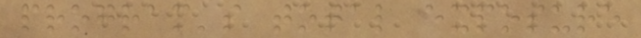program's total exposure
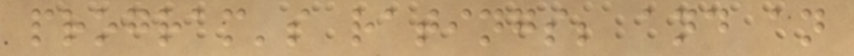program's ratings; and an
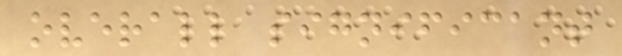overall significant
